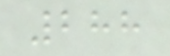288
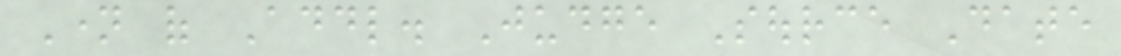Name of Addl. Judge Source Date
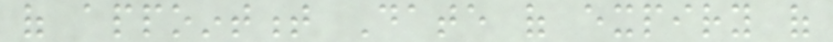of appointment Date of expiry of
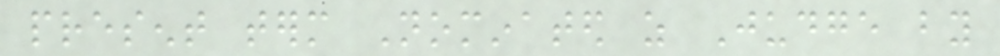present term Nominated as Judge by
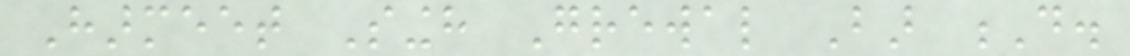Harmeet Singh Grewal Bar D.
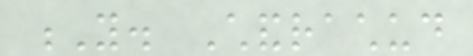Y. Chandrachud
